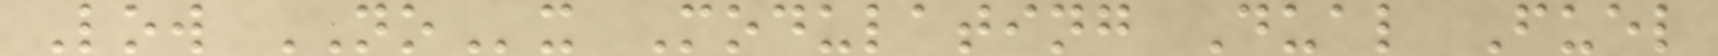Low NOx Modulating Dual Fuel
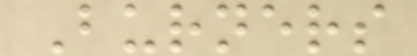Burners
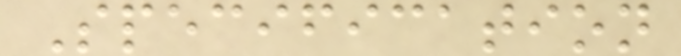Specification
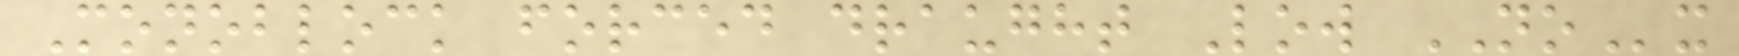Monoblock forced draught Low NOx
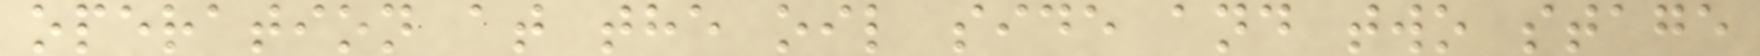operation at the oil side and two stage
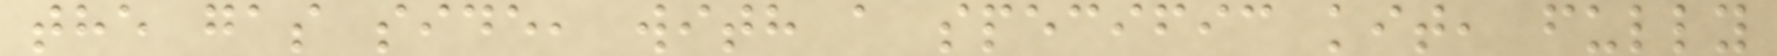the gas side, with a specific kit, fully
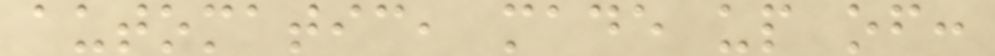automatic, made up of:
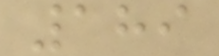189
